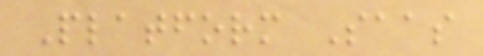Platform Saas
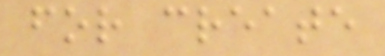for create
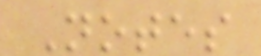Notes
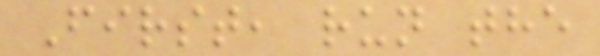First, run the
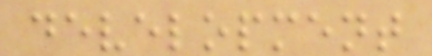development
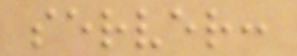server:
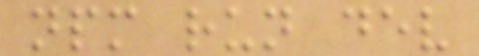npm run dev
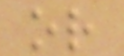or
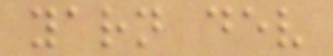yarn dev
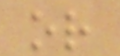or
